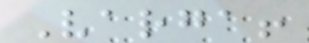Varga!
